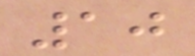10
